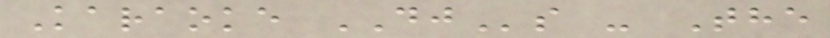Karaoke DJs - The
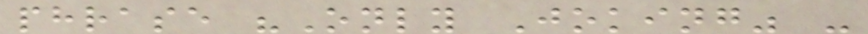phrase "Only Joking" -
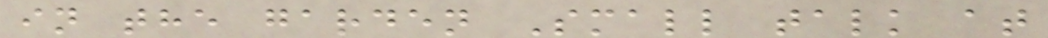in the garden Small talk at
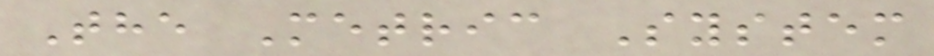The Metric System
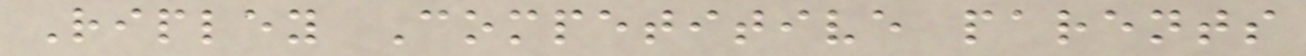Ripley Competitive parents
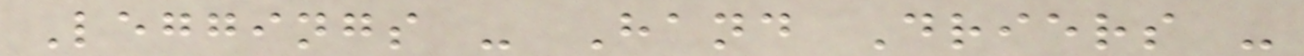Leggings - Hand Driers -
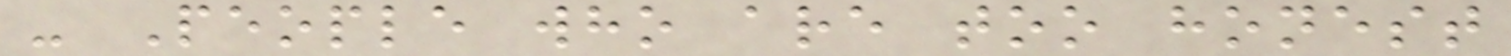- People who are too honest
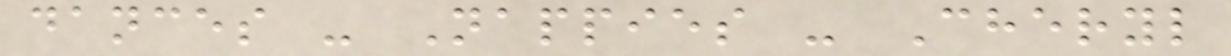dances - Nappies - Cheryl
